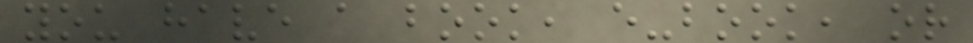you have a book, e-book, or
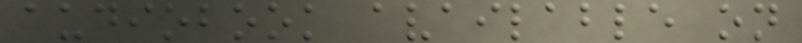audiobook available on
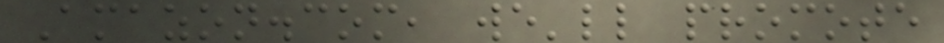Amazon.com, we'll promote
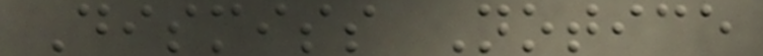Dismiss Notice
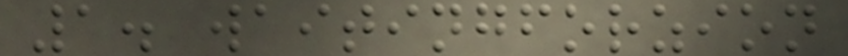1. waitingforzion
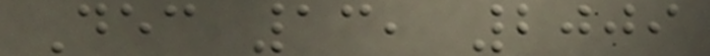Dec 13, 2009
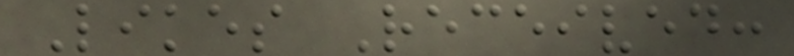Likes Received:
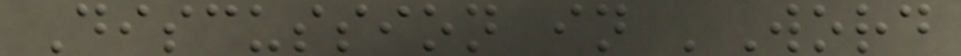Discussion in 'Word
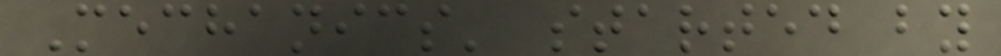Mechanics' started by
